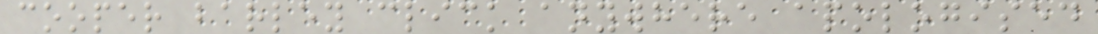cooper barley click anywhere apologised
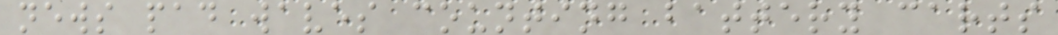news pad waves counting battery carts
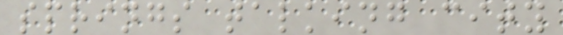springs talking city
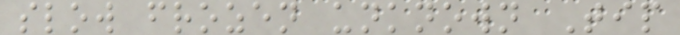slow frozen unknown Tip
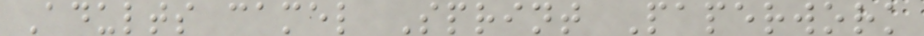Adults camel Sprint Paperwork
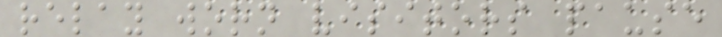relay worn visitors pause
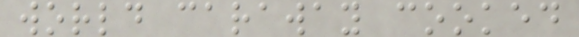world caraway cooked
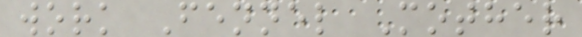work Fennel Mother
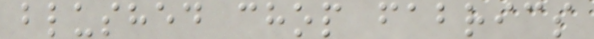blushed chop fabrics
